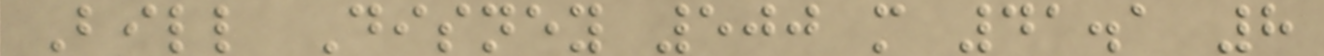Bill Disney 500 m 41.1 8
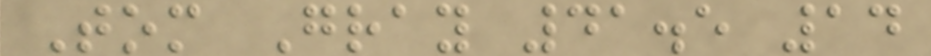Tom Gray 41.5 14
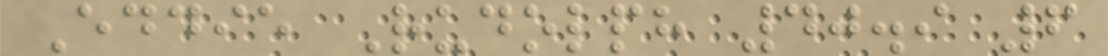Eddie Rudolph 40.9 6
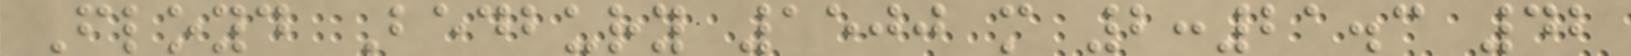Floyd Bedbury 1500 m 2:21.3 42
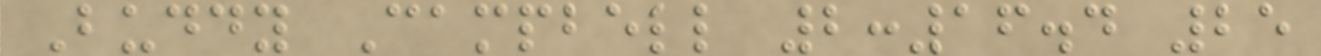Buddy Campbell 2:16.4 25
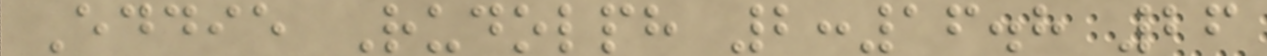Eddie Rudolph 2:16.8 26
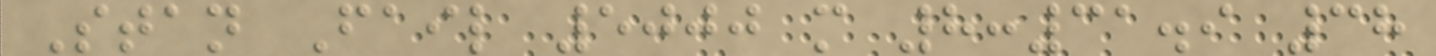Stan Fail 5000 m 8:31.9 38
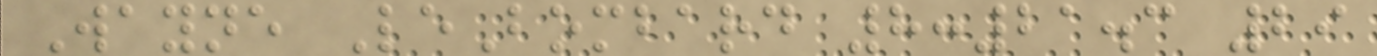Wayne LeBombard 8:21.3 29
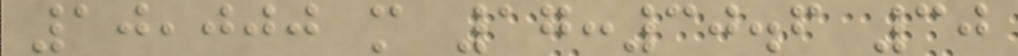10,000 m 17:30.6 30
